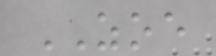ZOE
